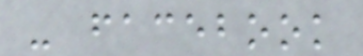- facebook
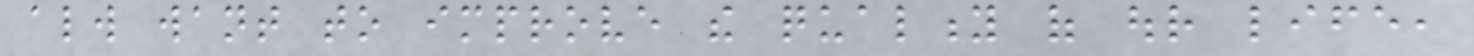always want to improve the quality of our life,
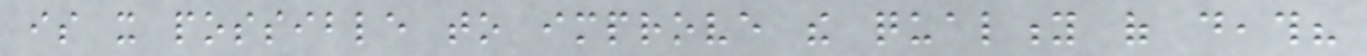is it possible to improve the quality of death?
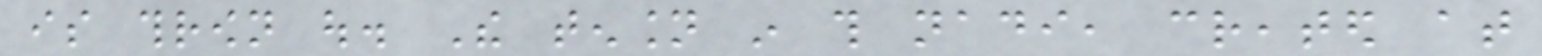is thrown out. The tension in this nadi, created at
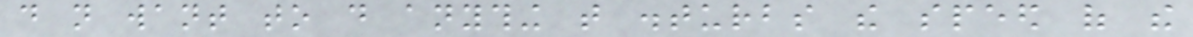do not want to do anything that disturbs the speed of the
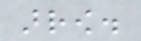arrow.
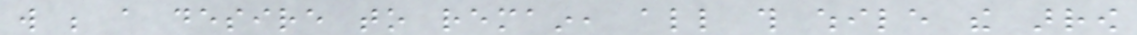will be a desire to remain, all this while the arrow
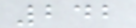242
